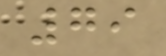79
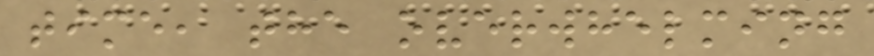time, the overwhelming
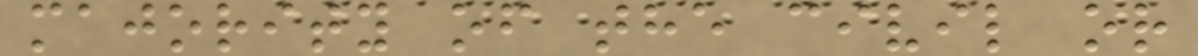majority of the civil or
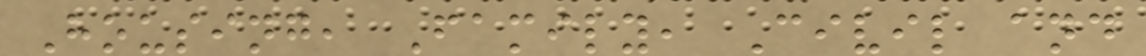Housing, Family, Civil and
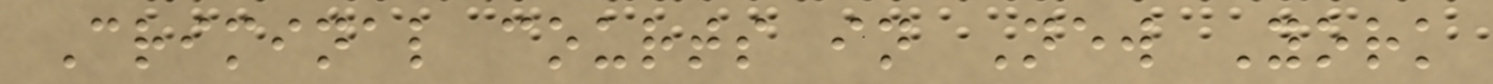Criminal courts in New York
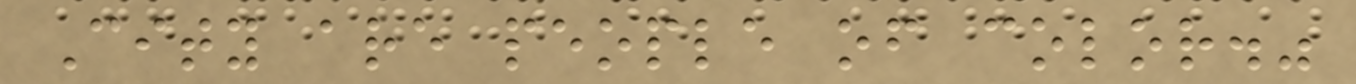City are people of color."
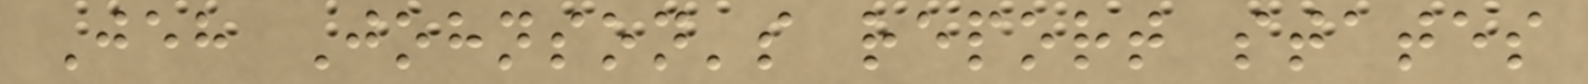Jeh Johnson's report states
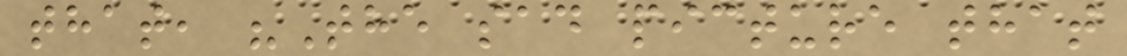that, "The sad picture that
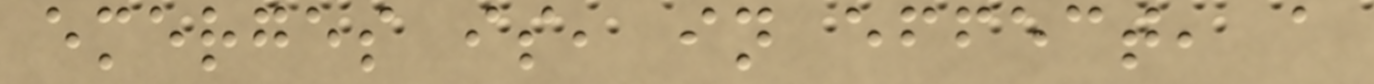emerges is, in effect, a
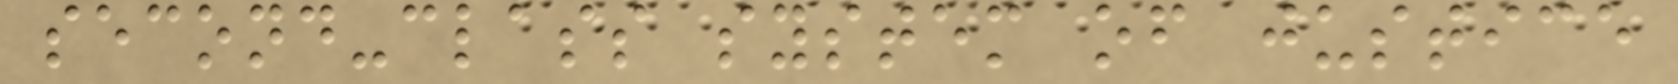second-class system of justice
